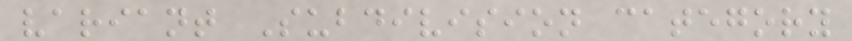variant Subdivision category
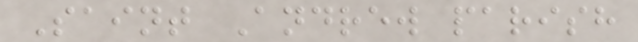Saint Andrew parish
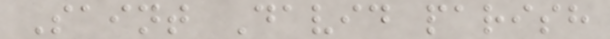Saint David parish
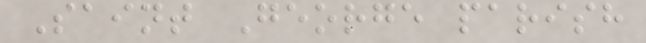Saint George parish
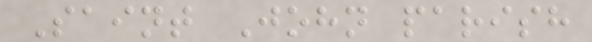Saint John parish
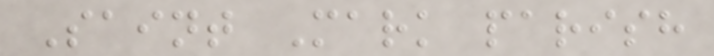Saint Mark parish
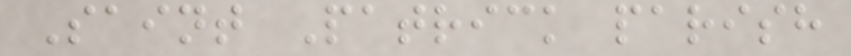Saint Patrick parish
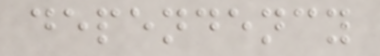dependency
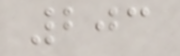203
